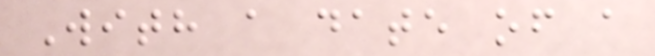With a date of a
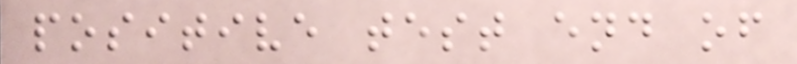positive test end of
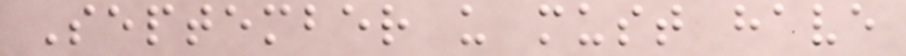September u must have
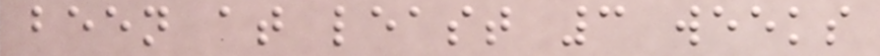been at least 3 weeks
